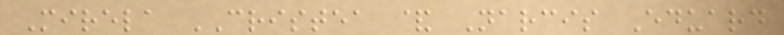Mirela CRISTEA & Narcis Eduard
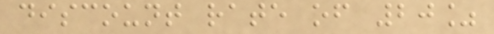discount rate of 20%
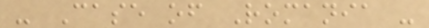- Case of Romania -
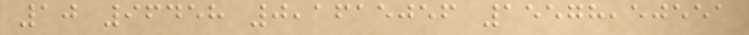10 96458 0,1615056 15578,50551
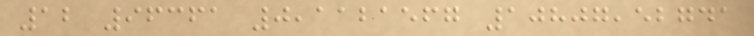12 96361 0,1121567 10807,52741
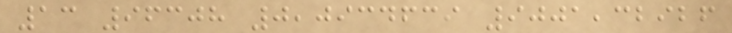13 96308 0,0934639 9001,32926
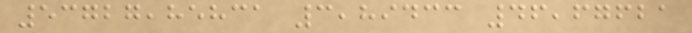53727,85831 3,89433 46,67621
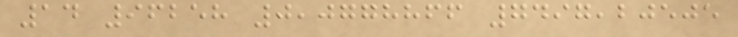14 96258 0,0778866 7497,20505
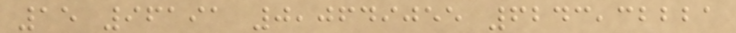15 96191 0,0649055 6243,32221
